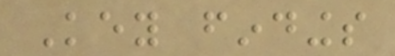Key findings
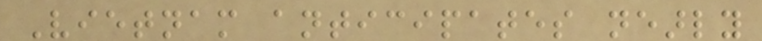Vietnam anticipates nearly
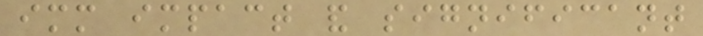immediate impact and significant
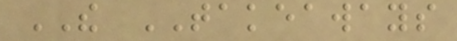THE TAKEAWAYS
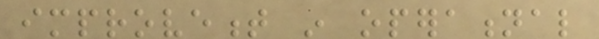improvement in operational
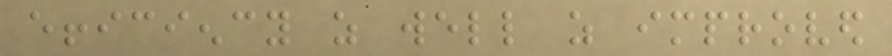efficiency as well as improved
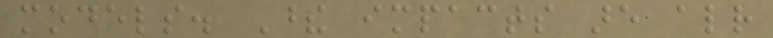models. These impacts are already
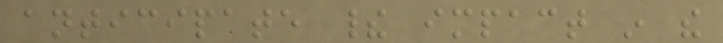anticipate their impact in the
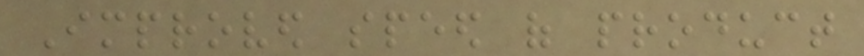Improved speed of product
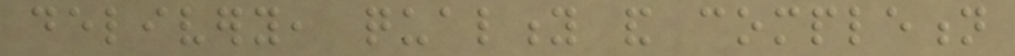delivery, quality and completion
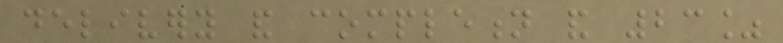delivery and completion and 23%
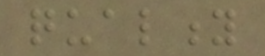quality
